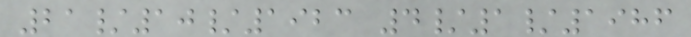21/10/1923 4/1/1986
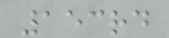153rd
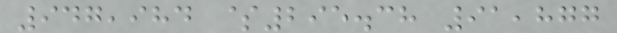947,984 $295.38 91,877
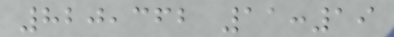820,362 11:19
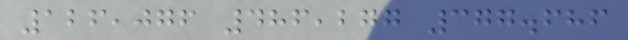126,076 486,277 377.686
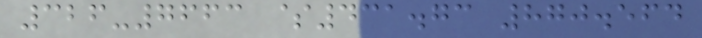326-7663 $431.73 870.564
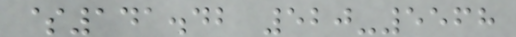$141.42 520-5568
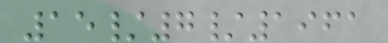15/7/1961
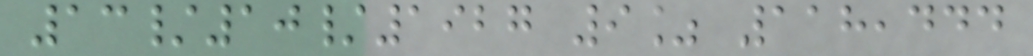13/10/1927 9% 118,444
